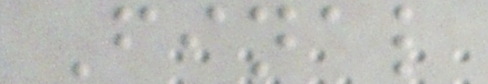Final
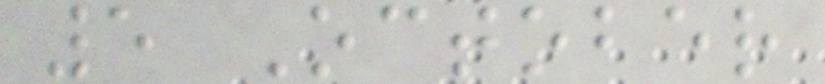5 October
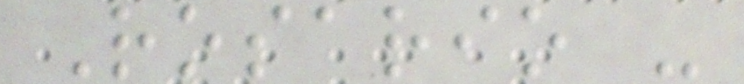Rosario -
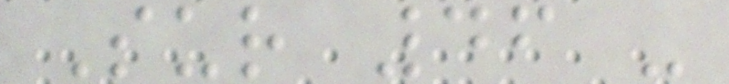Sur 46 -
